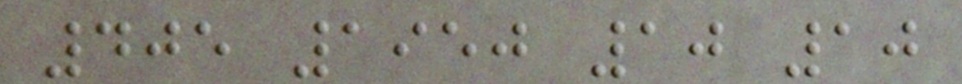405 1950 10 10
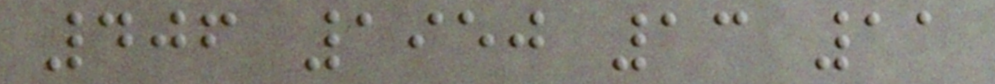406 1950 13 11
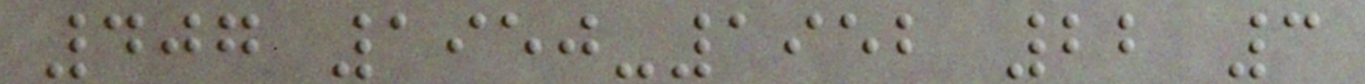407 1950-1952 22 3
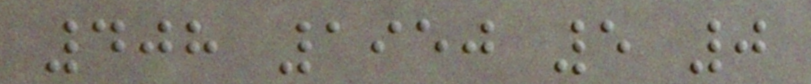408 1950 5 0
